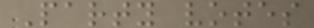Party votes
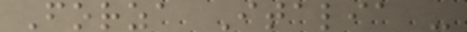Forza Italia -
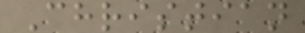Christian
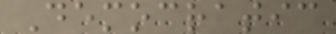Democratic
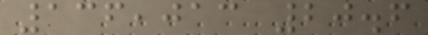136,013 20.6
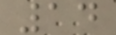14
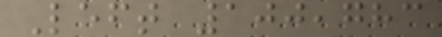Left 100,783
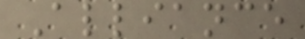Alliance
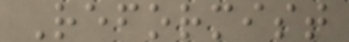Reformist
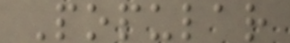Popular
